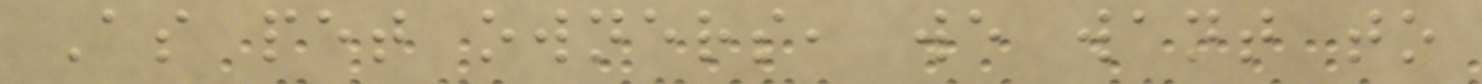As pet owners, we want to
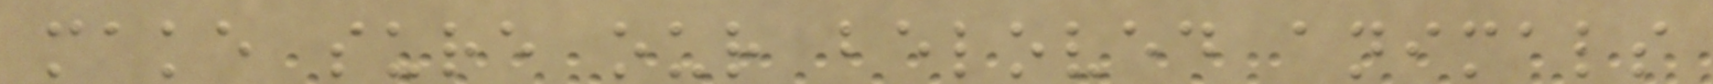make sure our beloved animals
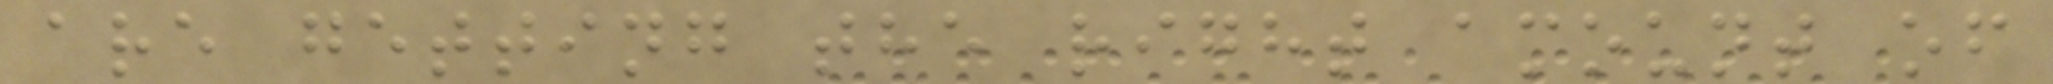are getting the right amount of
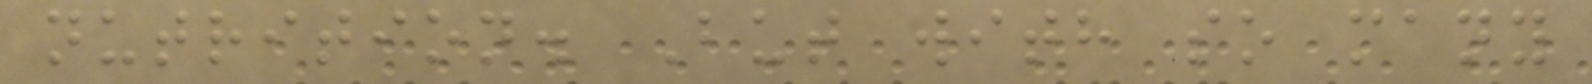nutrition. But with so many
